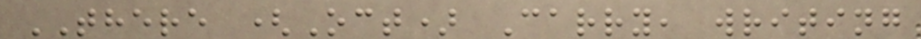THERE (Oct) Carry, writing
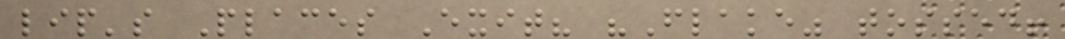lip's Places Exit? "Flake" tossed!
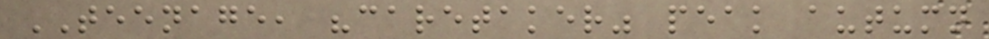TEENAGE, "caretaker" peak autumn
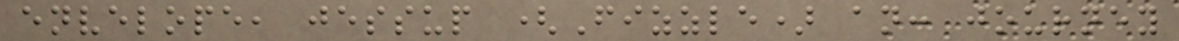envelope, jessup (Fizzle) an: journey
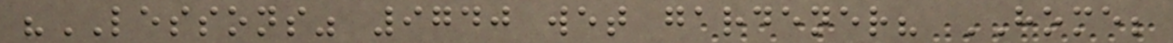"LESSONS" 9740 wet gardener? HOME;
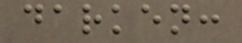darken:
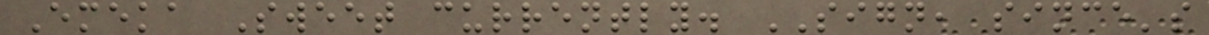Emeka Sweet currently. SIGN, since's
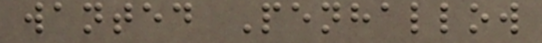wanted Penhallow
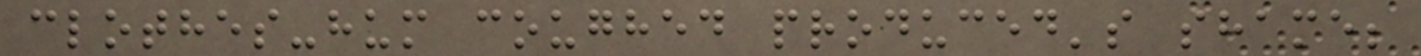clothes-hum coughed produced's shame;
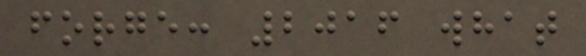forge: 2016 what
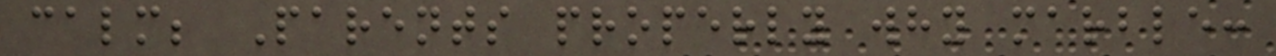calm; Parents properly why marble:
